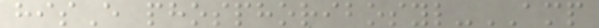hisE phosphoribosyl-AMP
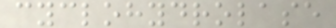cyclohydrolase
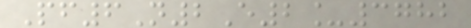Pf6N2E2_3782
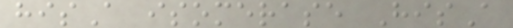hisA isomerase HisA
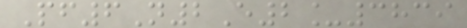Pf6N2E2_3839
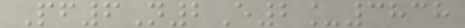Pf6N2E2_3838
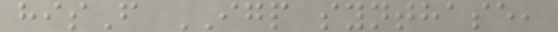hisF IGP synthase,
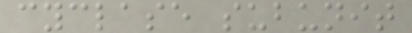cyclase subunit
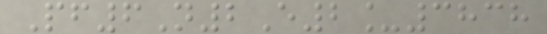Pf6N2E2_3838
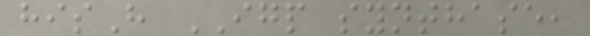hisH IGP synthase,
